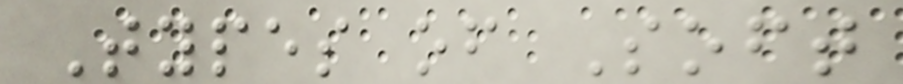Types of Soft
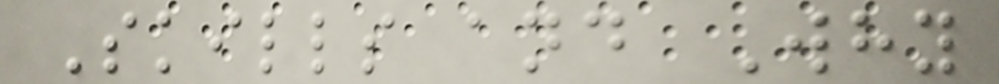Skills and Why
